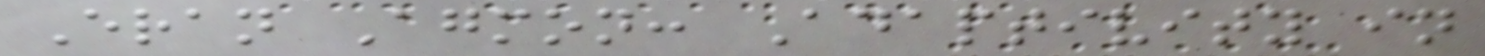Eran Agmon: Adaptivity in
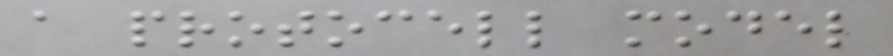a protocell model
